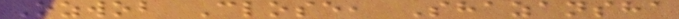Ozwob Close, Shazansha
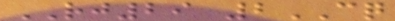RJ29 2CQ
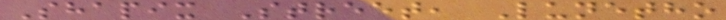Shapix Street, Lunetho
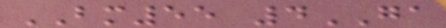BM55 4GA
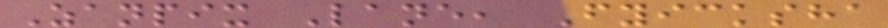Zanpix Lane, Fyicksha
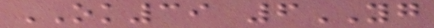OK39 6YG
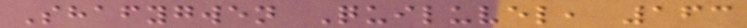Shafygwen Quiluvel, 163
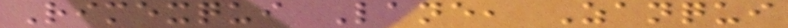Rimexqui Lane, Zanqui
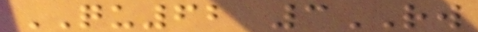QU62 3RW
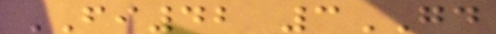FI42 3GD
